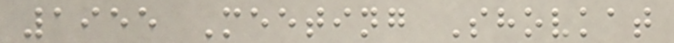1955 Meeting Shovkat
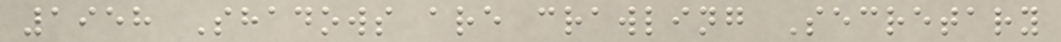1958 Shadows are crawling Secretary
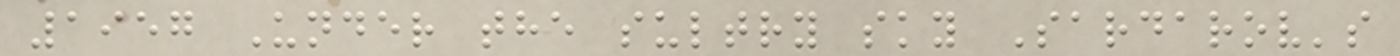1957 Under the sultry sky Sardarov's
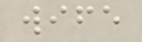wife
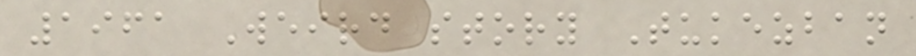1961 Weird story Tukezban
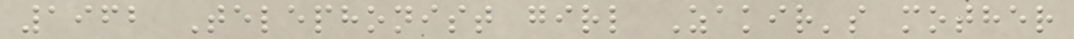1962 Telephonist girl Zakir's mother
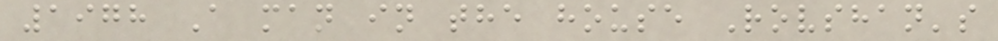1978 A man in the house Rovshan's
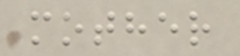mother
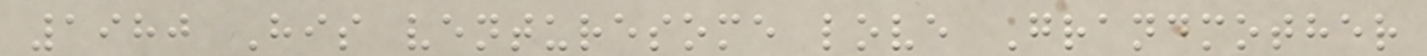1980 His venturesome love Grandmother
